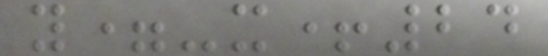y=-x+24
